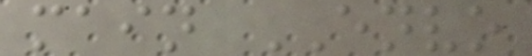main ENVO
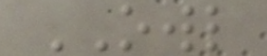OWL
